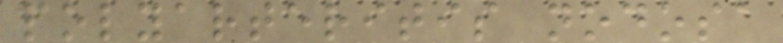polyarteritis nodosa
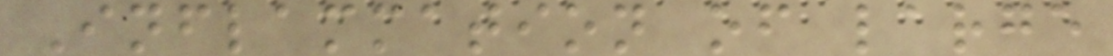Inflammation of large
